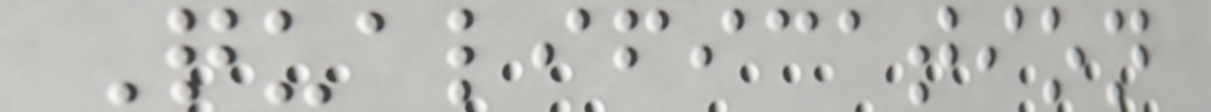Qualification
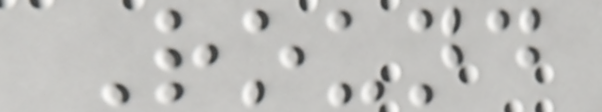Round
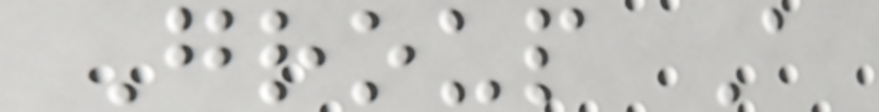Group A
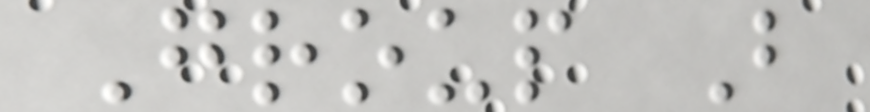Group B
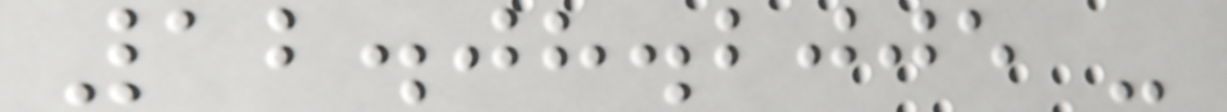12.08.2005 -
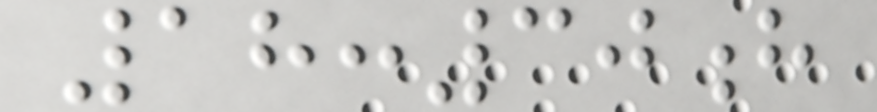18:30h
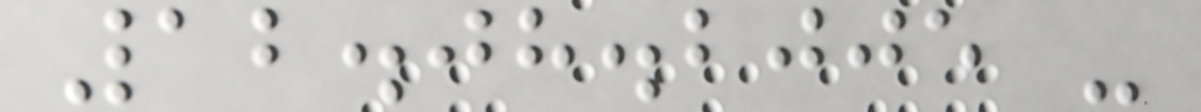12.08.2005 -
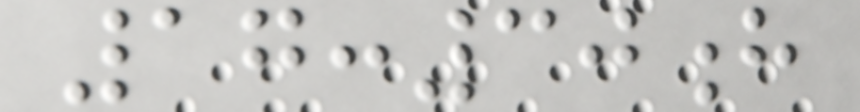17:30h
